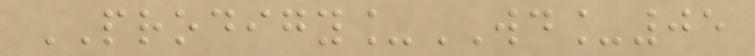PRODIGY_WD_05
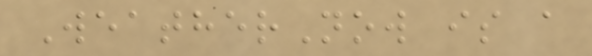WeatherNow is a
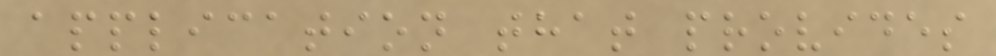application that provides
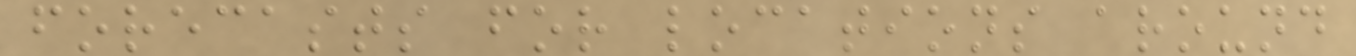forecasts for locations around
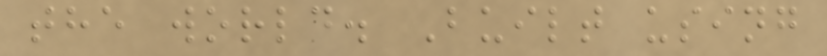the world. Built using
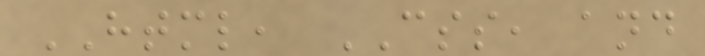HTML, CSS, and
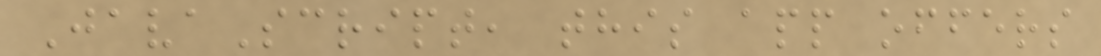JavaScript, this app offers
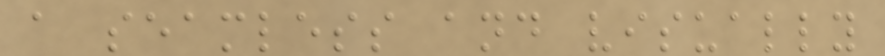a seamless and visually
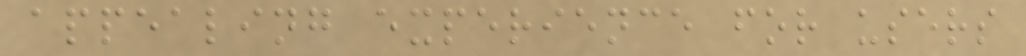appealing experience for users
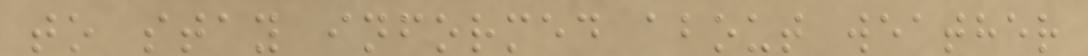to stay informed about weather
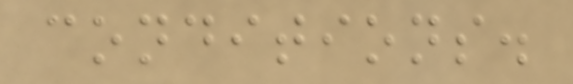conditions.
